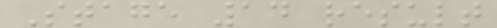Stage 14 result
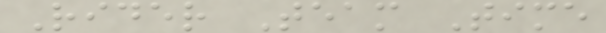Rider Team Time
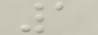1
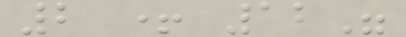2 + 12"
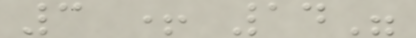3 + 14"
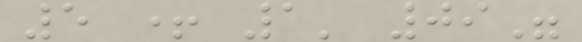5 + 1' 09"
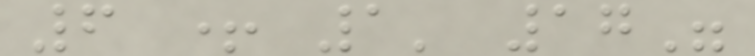6 + 1' 17"
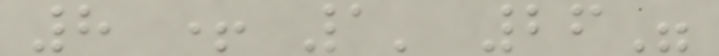8 + 1' 26"
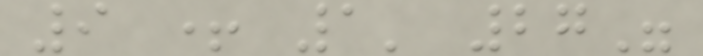9 + 1' 27"
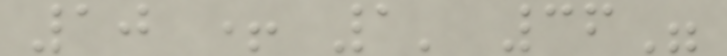10 + 1' 36"
